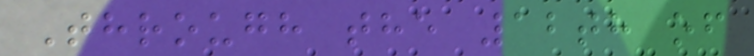Through the 12th of
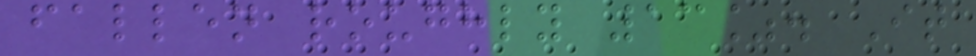fallen roughly 13%. It
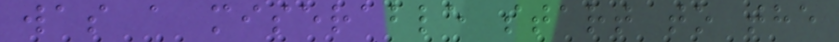was a miserable start to the
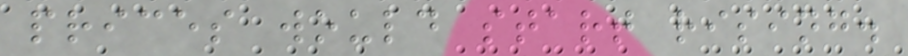prices would start rising.
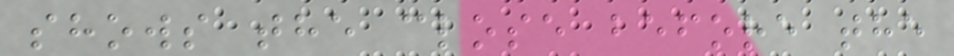shows the close before the
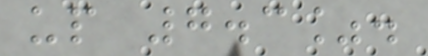up 7.3%.
